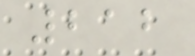212
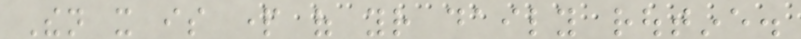Then it is part of your daily routine.
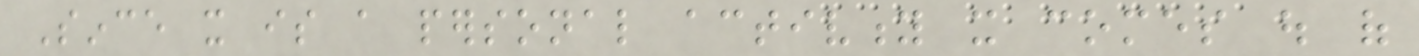Since it is a personal activity it comes out of
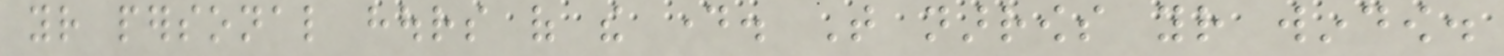your personal hours of the day. That narrows your window.
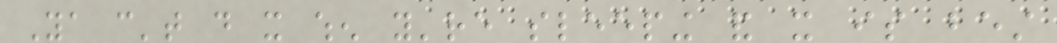Ya can't do it when you're sleeping and it is best
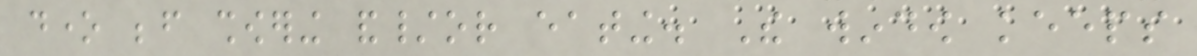done before showering and/or eating. The window keeps
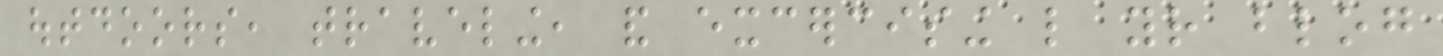outdoors, traveling, and excercising like your blog
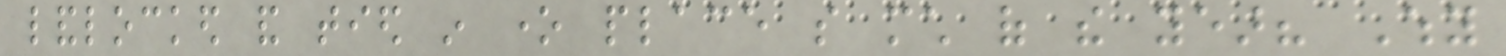landlocked and tied in one place so much of the year? Why
